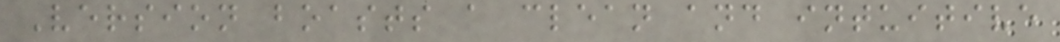Version boasts a clean and intuitive
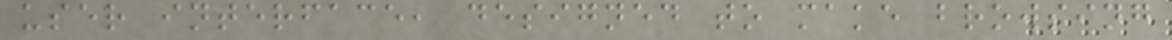user interface, designed to make browsing
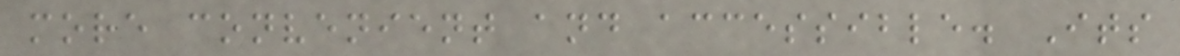more convenient and accessible. Its
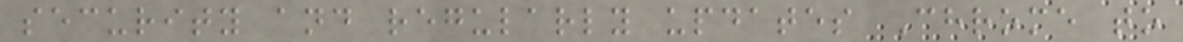security and regularly updates Chrome to
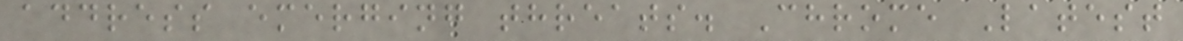address emerging threats. Chrome Latest
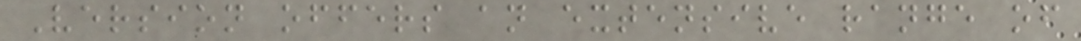Version offers an extensive range of
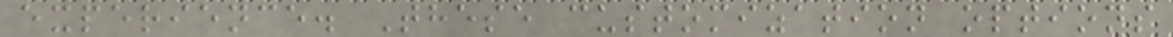experience. These customization options
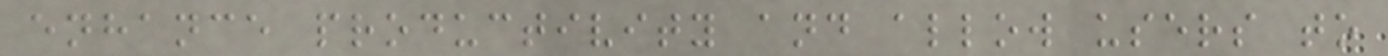enhance productivity and allow users to
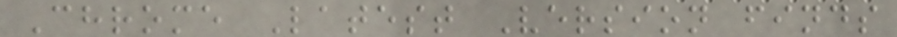Chrome Latest Version finds
